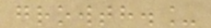growth._
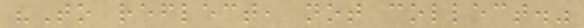"To reflect, not collect."
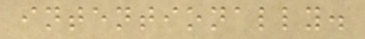intentionally.
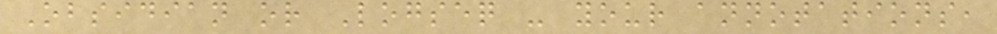Obsidian or Logseq - your annotations,
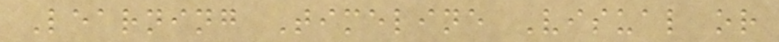Learning Timeline Visual or
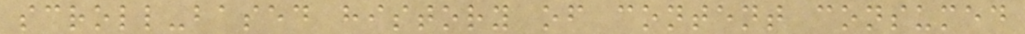scroll-based history of content consumed
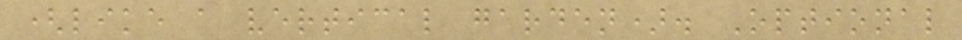(like a vertical garden). Optional
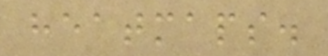heatmaps.
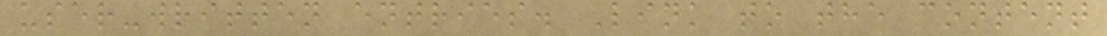user-written entries. Link to the content
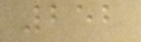252
